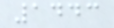1443
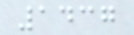1437
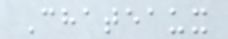Chateaux
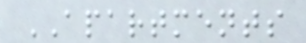APARTMENTS
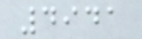4941
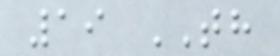19 TH
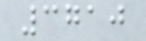3710
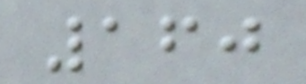160
